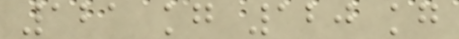121 kg 120 kg
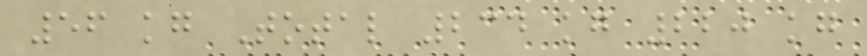56 kg Total 234 kg 220 kg
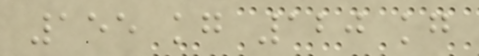155 kg 120 kg
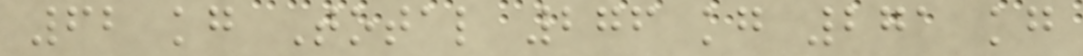62 kg Total 276 kg 271 kg
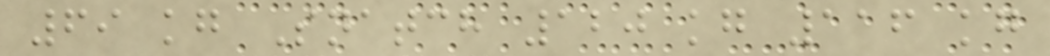69 kg Snatch 120 kg 116 kg
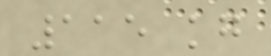115 kg
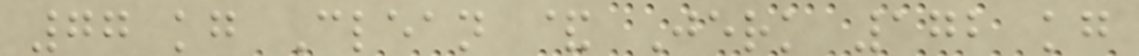77 kg Clean & Jerk 172 kg
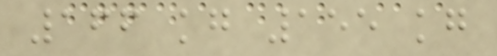166 kg 155 kg
